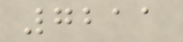7211
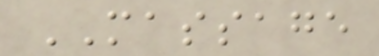MASSAGE
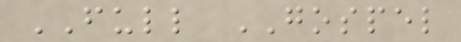FULL GOSPEL
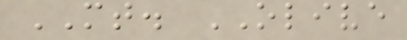MT. OLIVE
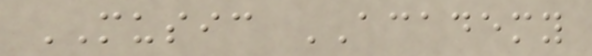MUSIC ACADEMY
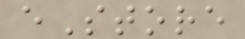eStore
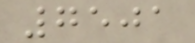7501
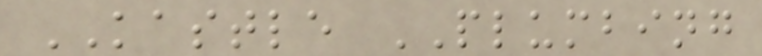KASTLE PLUMBING
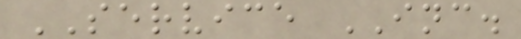SERVICE INC.
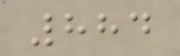884
